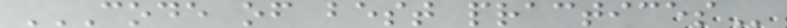CODE OF BEST PRACTICES
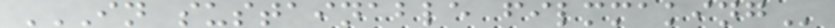IN SUSTAINABLE FILMMAKING
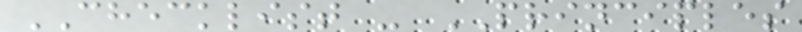CHECKLIST - PRINCIPLES
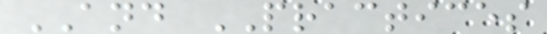AND PRACTICES
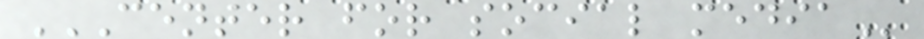CENTER FOR SOCIAL MEDIA
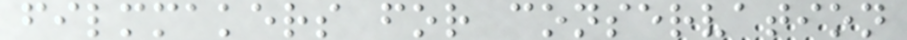filmmakers for conservation
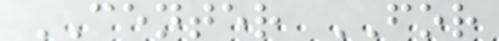CENTER FOR
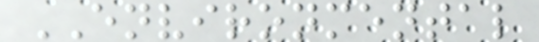ENVIRONMENTAL
